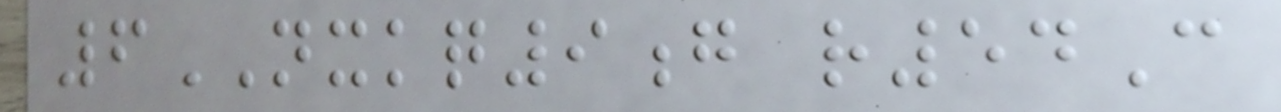6NXKQ9g r54C
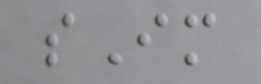sIm
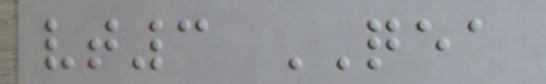vt3 QEA
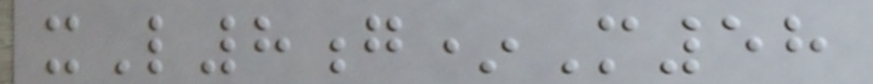xL8g*M58
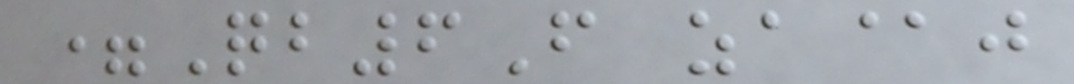=Qb6F za@j
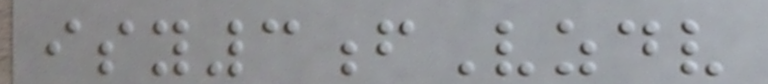isy3fVzdv
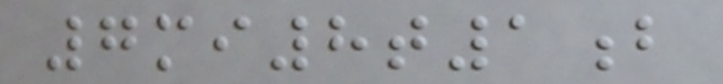7mi8t1b
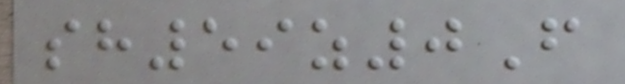sh59z0F
